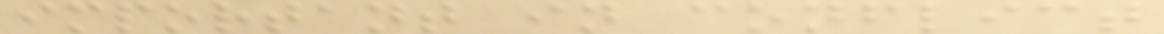important in conflict
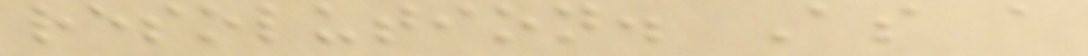resolution. As a
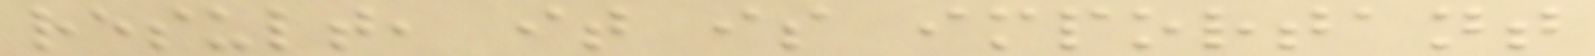result, it is important
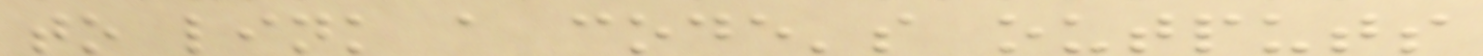to link a code's outputs
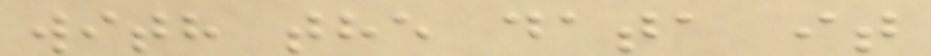with the data it
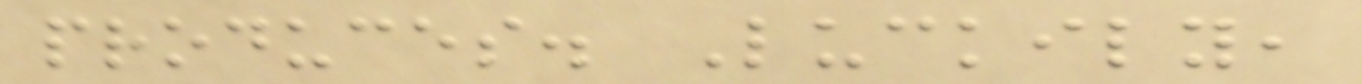produces. Luckily,
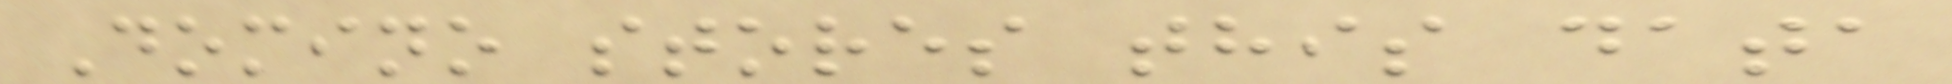Domino stores this data
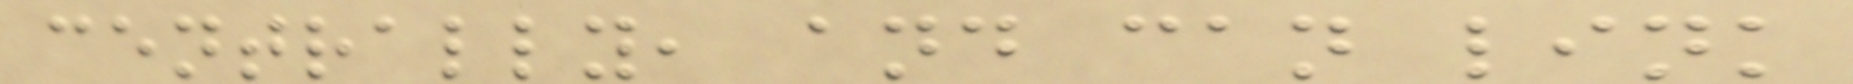centrally, and can link
